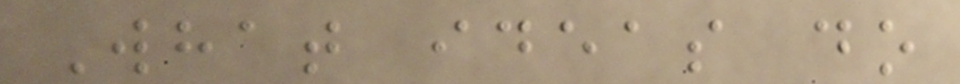What ideas do
